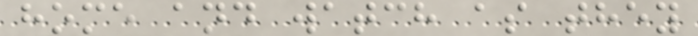home and watch as they
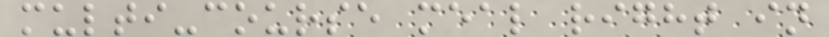multi-course meal right in
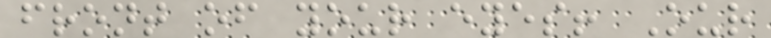front of your eyes! Our
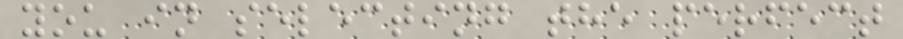you in selecting the perfect
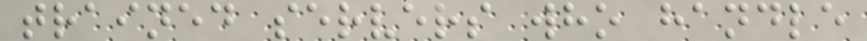trained servers who handle
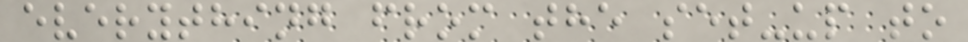everything from the set-up to
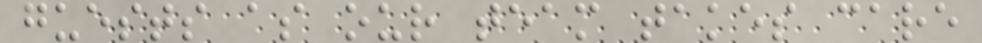guests as our team takes care
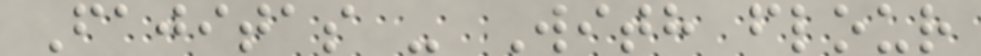Fajitas - With flour
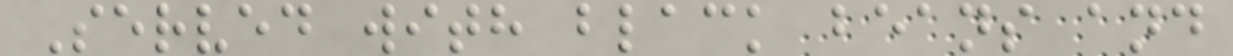Served with black beans and
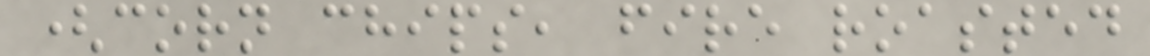(corn chips, fire roasted
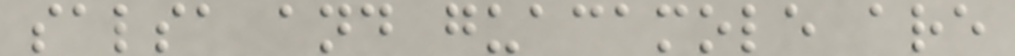salsa and guacamole are
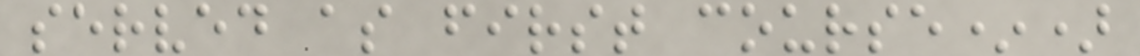served as first course*)
